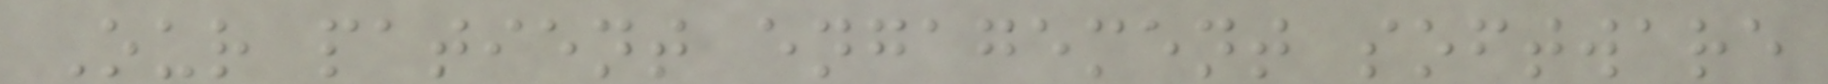Our patient engagement software
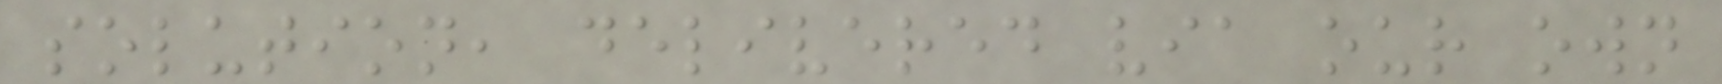solution, delivered via our own
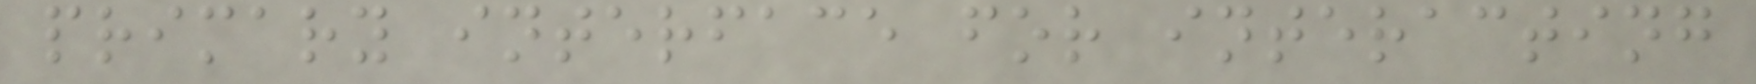primary interface for interacting
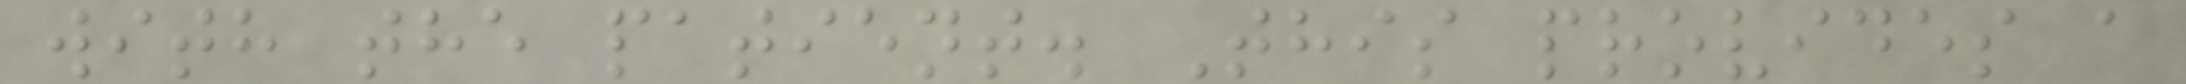with the patient. This provides a
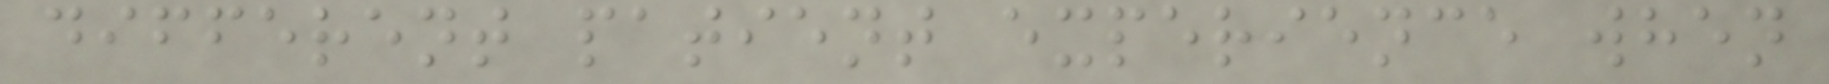different patient experience when
